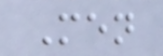Men
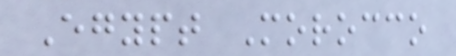Egypt Morocco
